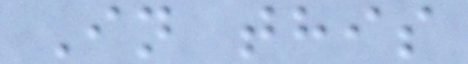In this
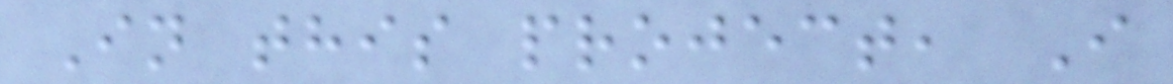In this project, I
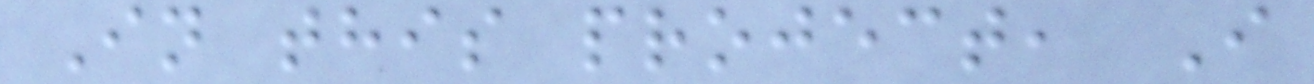In this project, I
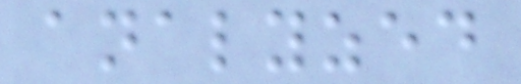analyzed
